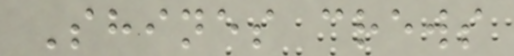Shines crews
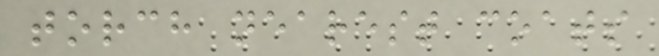torch nearest coats
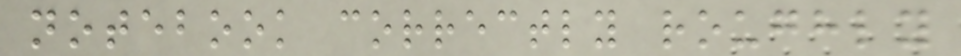notebook correctly roughly
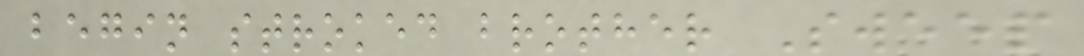begin stroked brother Sweep
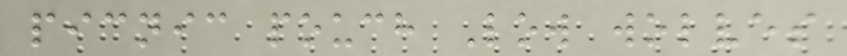picnic pouch Low wolves
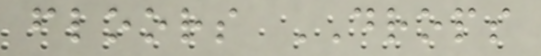floors DROPS
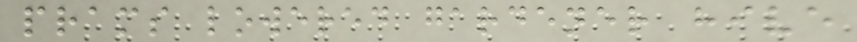prams lowered gardener hive
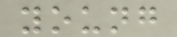young
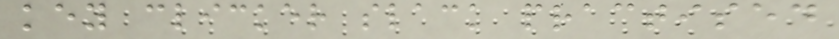key clicker slack practised
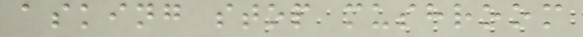asking stop mushroom
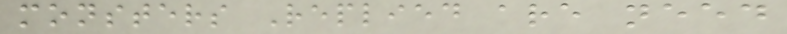monsters Replied are need
